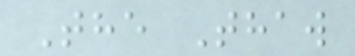The Thaw
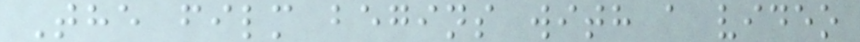The film begins with a video
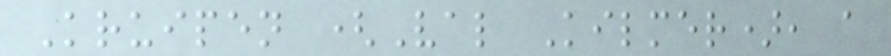Kruipen (Val Kilmer), a
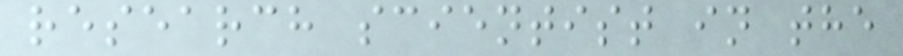research scientist in the
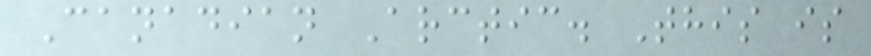Canadian Arctic. This is
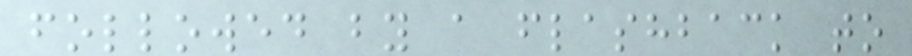followed by a flashback to
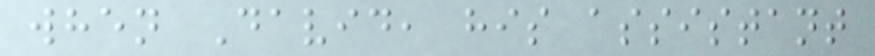when David, his assistant
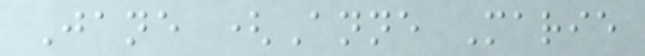Jane (Anne Marie
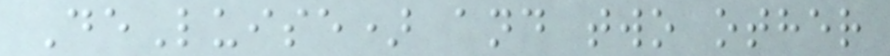DeLuise) and two other
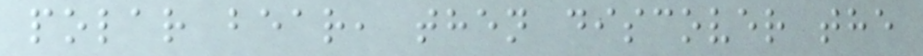polar bear, then discover the
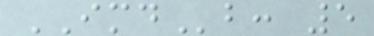IMDb: 5
